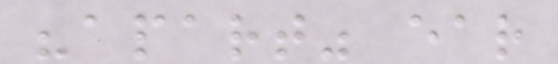"apart" ear
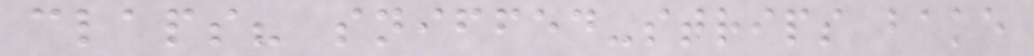claps? sniffed-strips bake
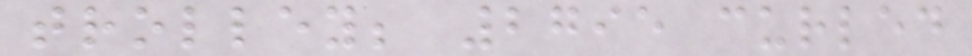trolley; 2795 curled
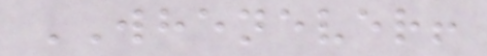WHENEVER!
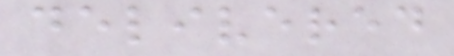delivered
